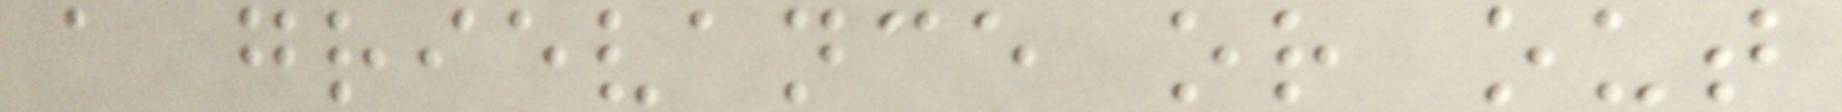a grievance or out
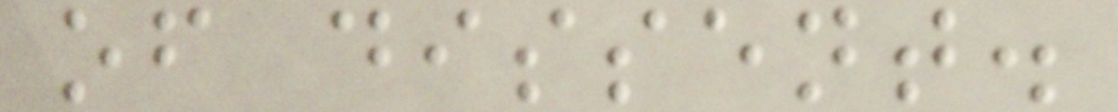of dissent.
